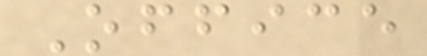Office
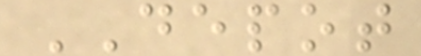DEPOT
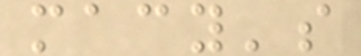macy's
